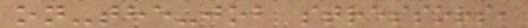on-the-job stressors,
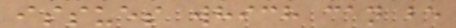issues which can be
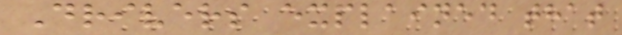Drivers explained that
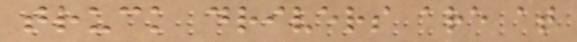truck drivers are at
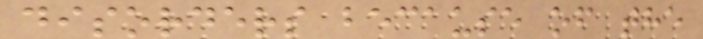disorders because of the
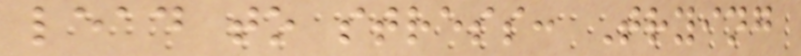lead to stress: Trying
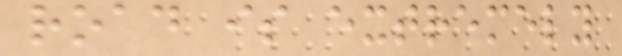road is extremely
